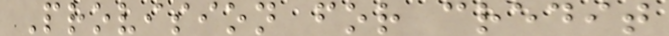Provision for credit
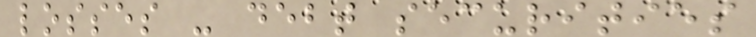losses - debt securities
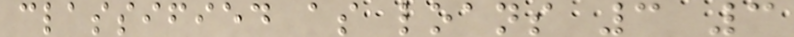classified as loans 3 3
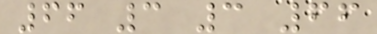66 3 3 66
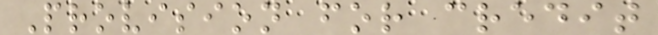Provision for credit
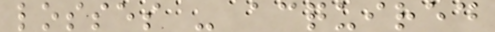losses - acquired
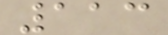113
